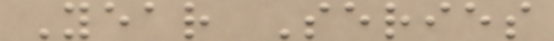Year Series
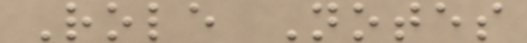Role Notes
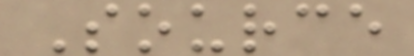Source
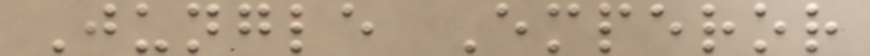Jungle Emperor
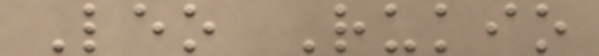Leo Rukio
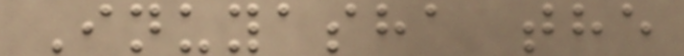Inuyasha the
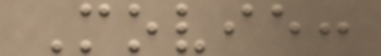Movie:
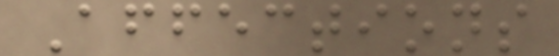Affections
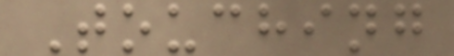Touching
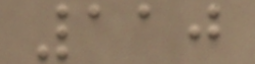110
